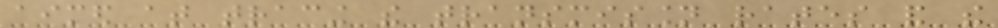aimed at tracing the transmission rates and the
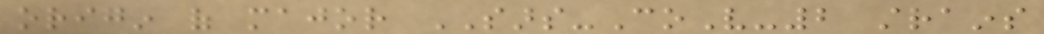origin of major SARS-CoV-2 strains
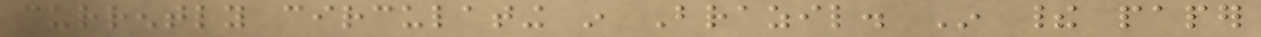currently circulating in Brazil. In their paper
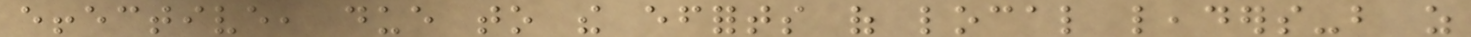effective, due to the efforts of local leaders-but as
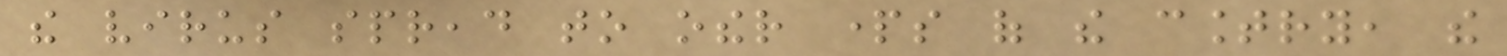the virus spread to other parts of the country, the
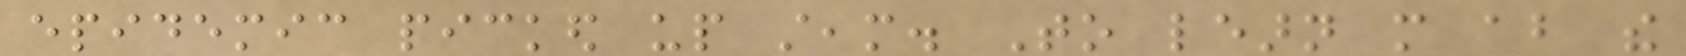epidemic picked up steam. To learn more about the
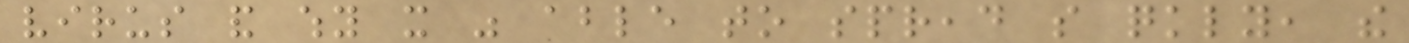virus and why it was able to spread so quickly, the
